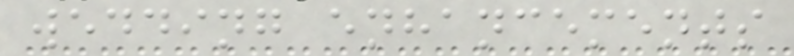wedding enhancements
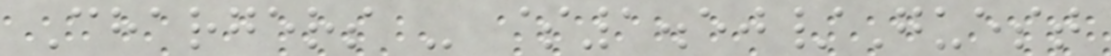Chargers - $1.50/Guest
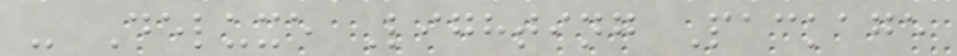- Deluxe Lighting Package
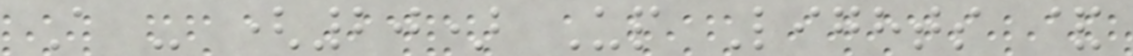A - (20) Up Lights &
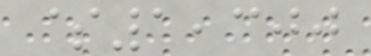$1,300
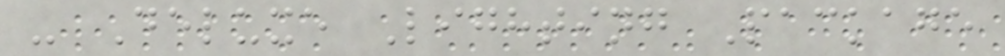- Deluxe Lighting Package
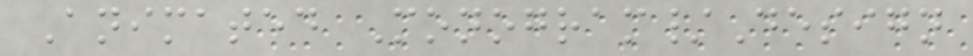Animated Monogram/Design
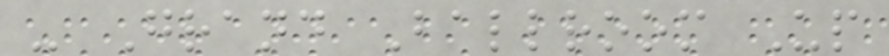- Grand Ballroom Up
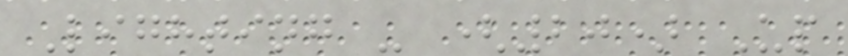Lighting - (20) Up
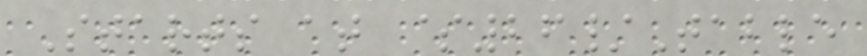Starts at $26/Table
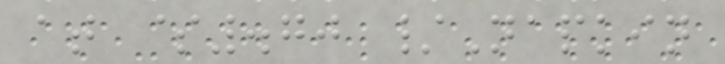at $.70 /Napkin
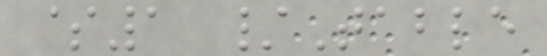$1 /Table
